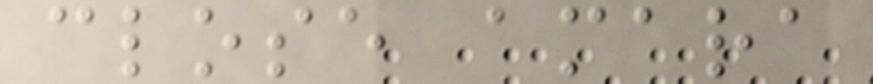close amara
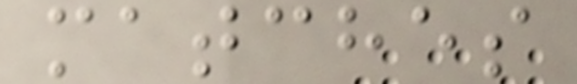matches
